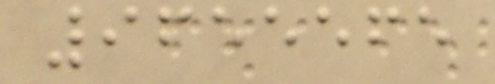9655565
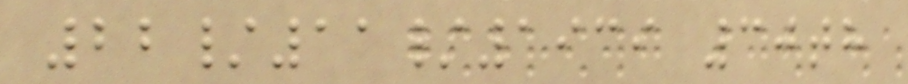22/11/1939 30th
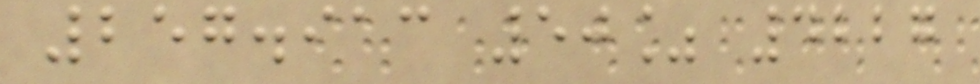257.913 50% 4227
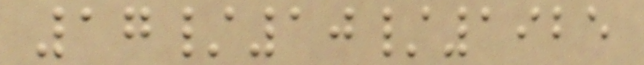17/10/1925
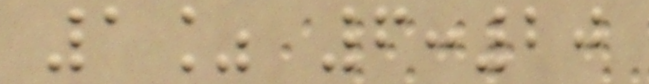1% 6:20
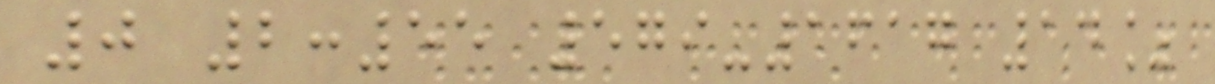0 2:55 579-1617 14%
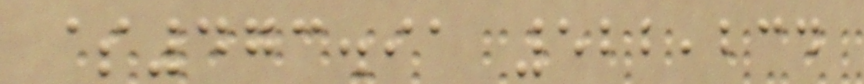$473.91 522,234
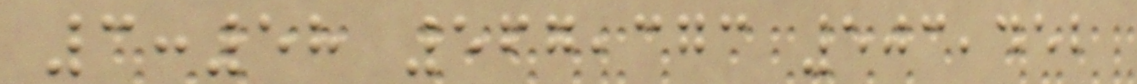3:58 567,373 503,452
